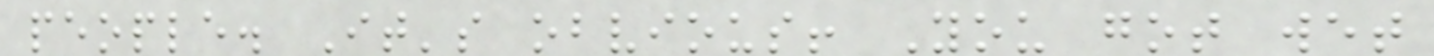people. It's obvious! You got wet
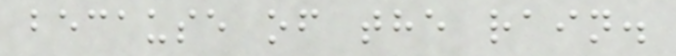because of the rain.
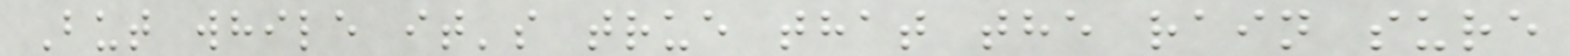But while it's true that the rain sure
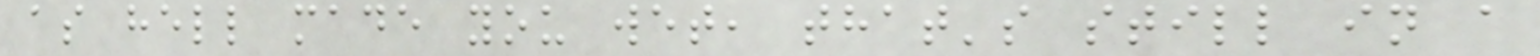as hell made you wet, that's still in a
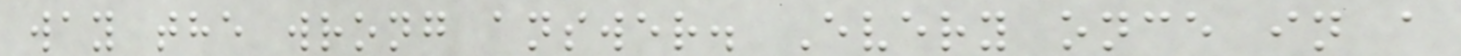way the wrong answer. Every once in a
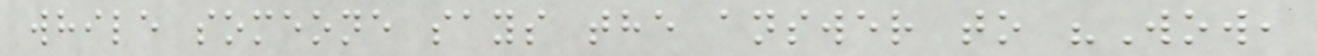while someone says the answer to "Wow,
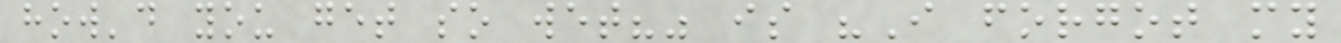how'd you get so wet?" is "I forgot my
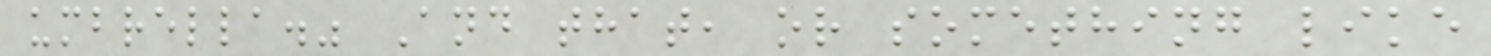umbrella." And that, or something like
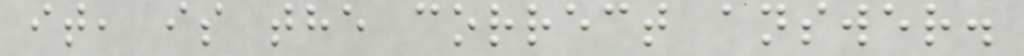it, is the correct answer.
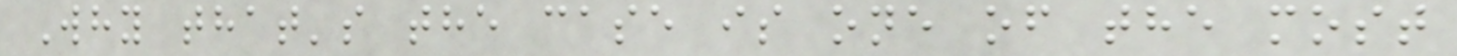Why that's the case is one of the most
